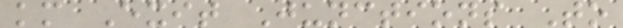km Exit Junctions To
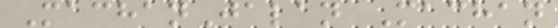MachanJalan Machan
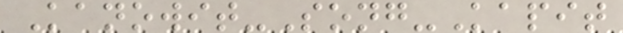Kanowit-Song-Kapit
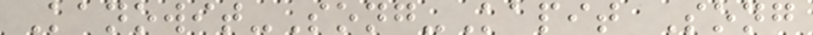Kanowit-Song-Kapit Song
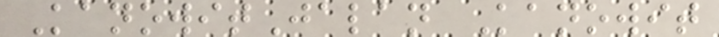KanowitJalan Kanowit
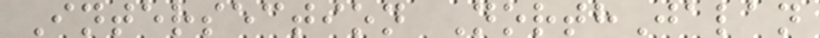Intersection NorthJalan
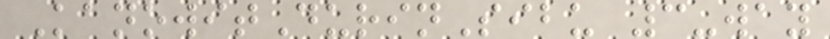KanowitDurinSibu 3-way
